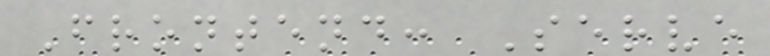Frontend: Serve
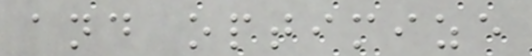and optimize
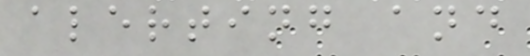alerting and
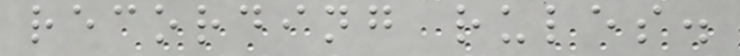recording rules.
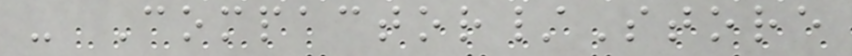- Compactor/Store
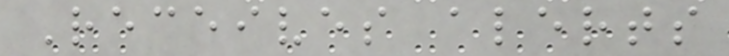Receives alerts
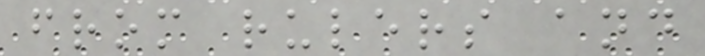from rulers and
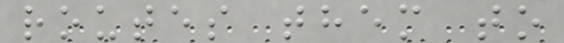routes them to
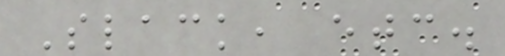Slack, etc.
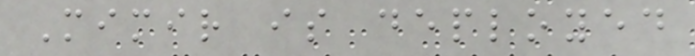Mimir is deployed
